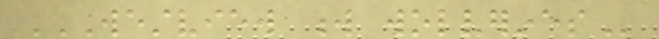WESTVIEW W WOLVERINES
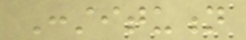Constitution
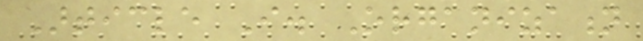Article I. Organization
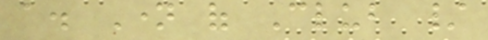a. Name of Club /
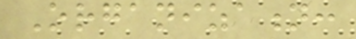Organization:
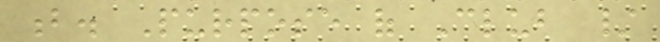b. Purpose of Club /
